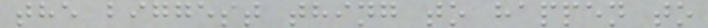the biggest thing to happen to
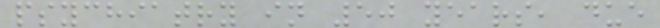psychiatry in 50 years, due
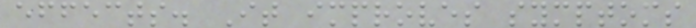effects. It improves symptoms
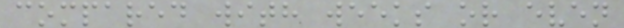compared with weeks or even
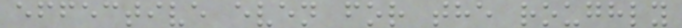effective even for the roughly
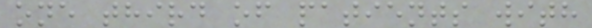one third of patients with
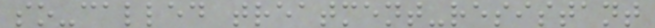so-called treatment-resistant
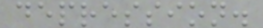depression.
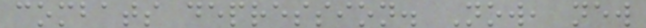combats depression. Now, new
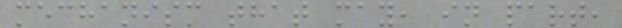mechanism that may, in part,
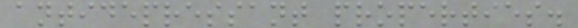antidepressant properties.
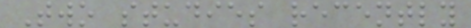Two studies recently
